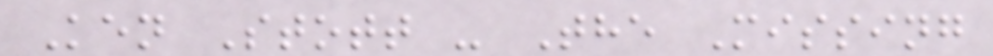Ken Stott - The Missing
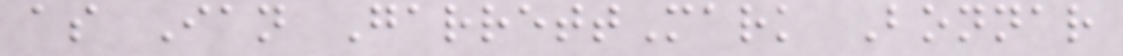as Ian GarrettMark Bonnar
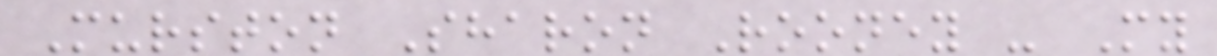Murston Sharon Rooney - My
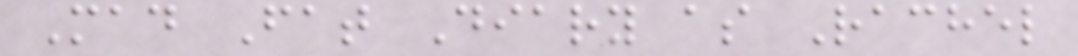Mad Fat Diary as Rachel
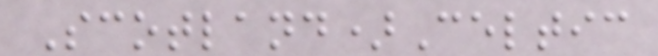Scotland)Celtic
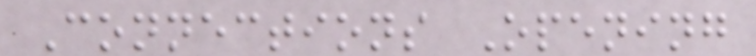Connections Opening
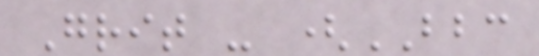Grit - (BBC
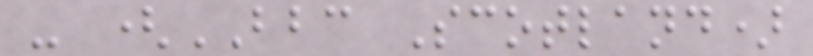- (BBC Scotland)
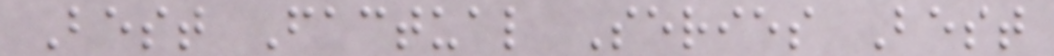Best Factual Series Best
